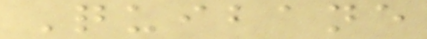Quibane
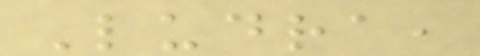Ludra,
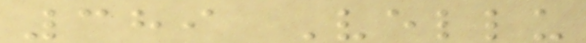389 Vellu
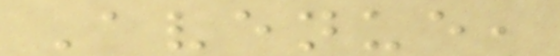Avenue,
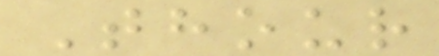Thour
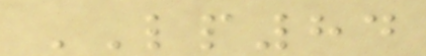LP84
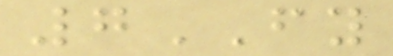7FY
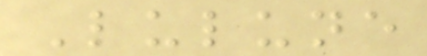Lulune
